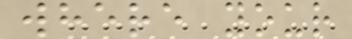where your
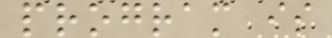program is
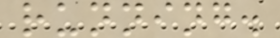running.
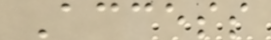Access
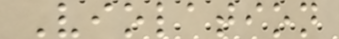Violation
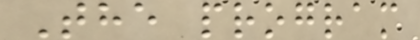The program
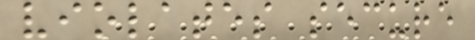violates secure
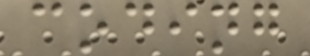coding
